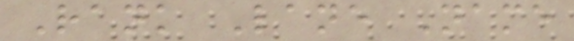Rank Lane Name
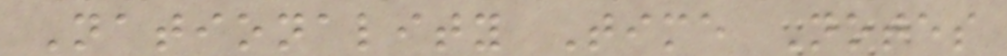Nationality Time Notes
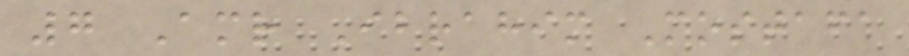7 Amr Ibrahim Mostafa
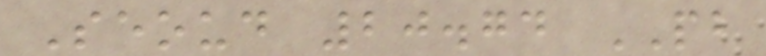Seoud 20.74 PB
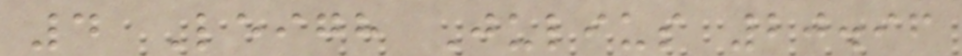4 Leigh Julius 20.96
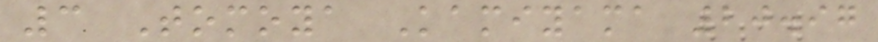3 Tomoya Kamiyama 20.97
